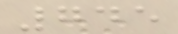745
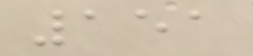151
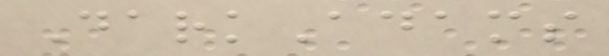DarkAdams
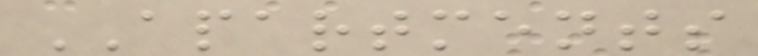APARTMENTS
